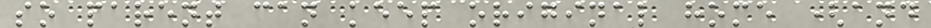so parent can keep original home (and
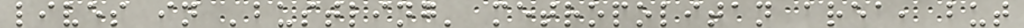lives in 'bustling' metropolitan area, but
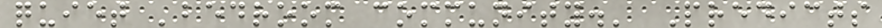quiet 'bedroom community.' Predicts
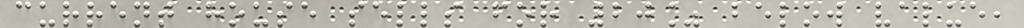current house sells for 20% below value,
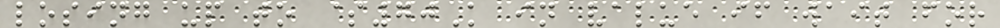losing up to $70K in value if wait for
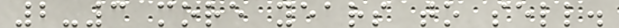2-3 more years to sell.
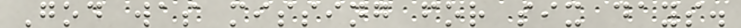God was missing for six days.
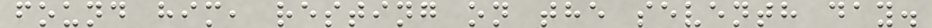found him, resting on the seventh day.
